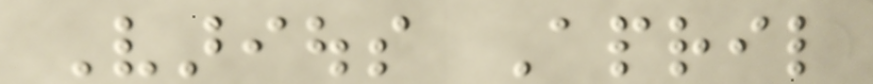Various April
